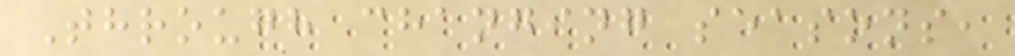Through changing seasons,
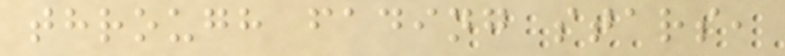through fading stars,
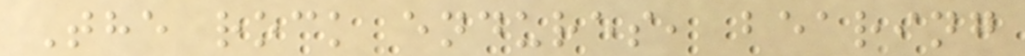The rock endures, bearing
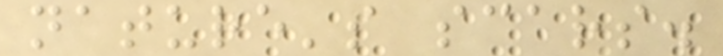nature's scars.
